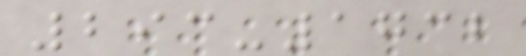293-1732
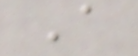A
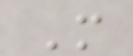M
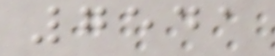7541
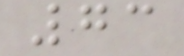73
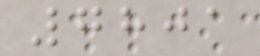7801
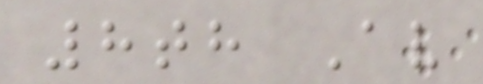8th Av
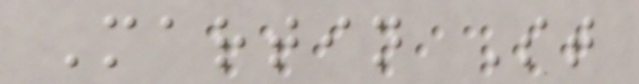Martin St
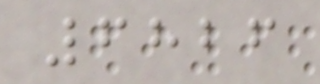6826
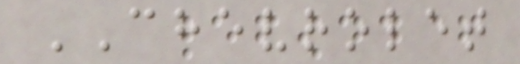CHEVROLET
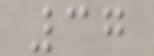37
